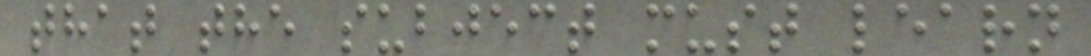that the subject must learn
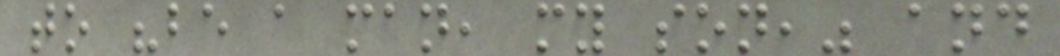to "be a man, my son," and
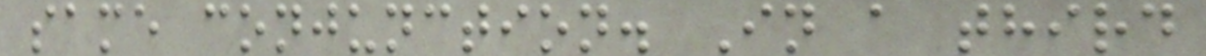same conjunction. In a third
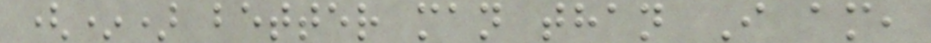(*) better man than I am,
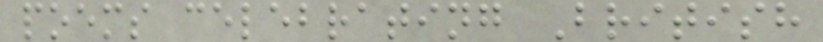poems celebrating British
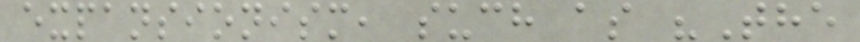expansionism, such as "The
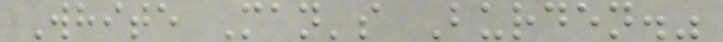White Man's Burden."
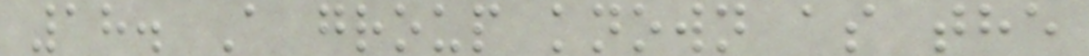18. A group known as the
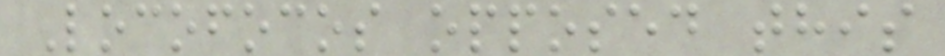Locofocos opposed this
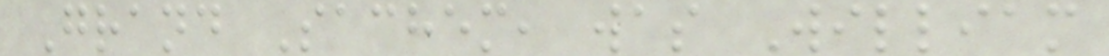Grand Sachem, was William
